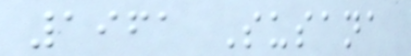1961 Susana
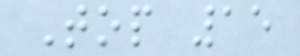Top 15
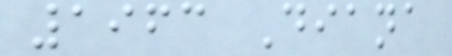1963 Diana
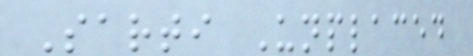Sarti Unplaced
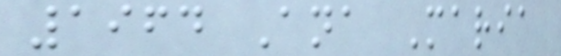1964 Ana Maria
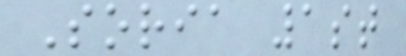Soria 1st
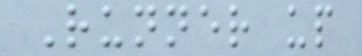Runner up
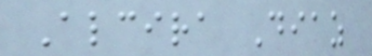Alcira Diaz
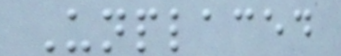Unplaced
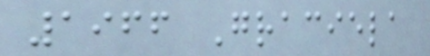1966 Graciela
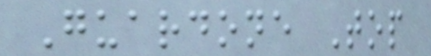Guardone Top
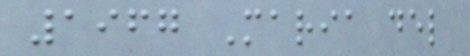1967 Maria del
